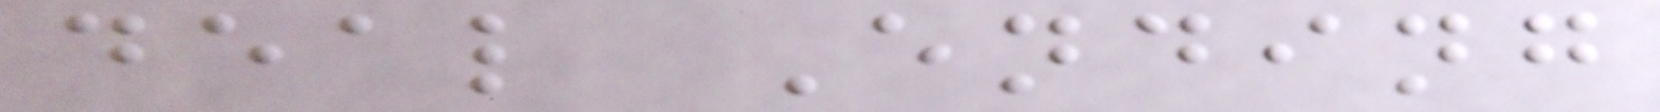deal Ending
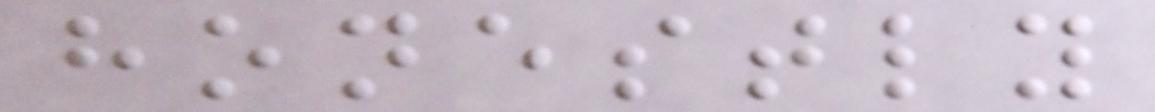honestly
